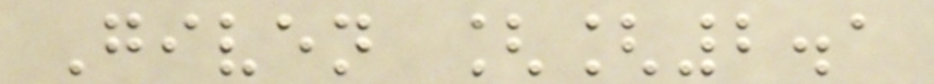Given [[2.1
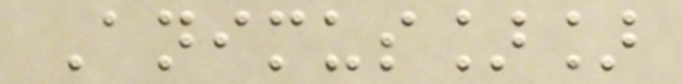Animus]]
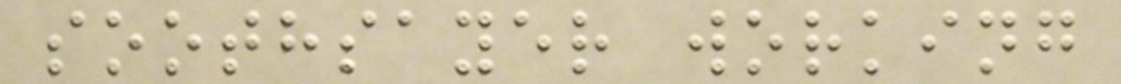soothsayer working
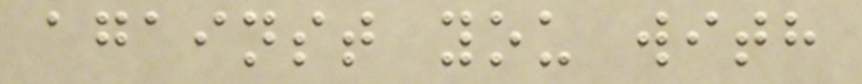against you with
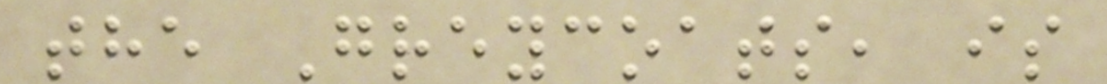the Greycoats, is
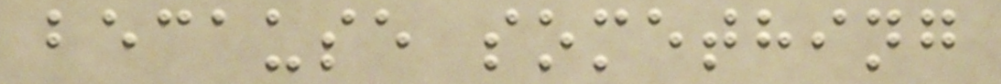because something
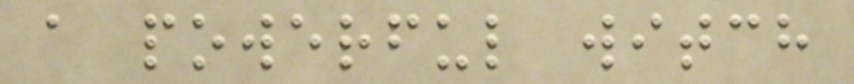a powerful witch
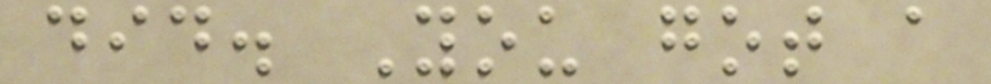did. You got a
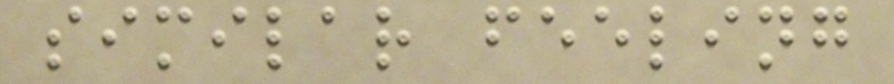similar feeling
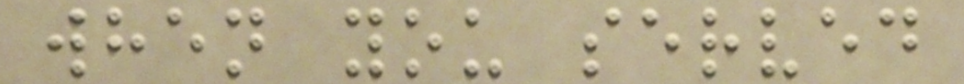when you served
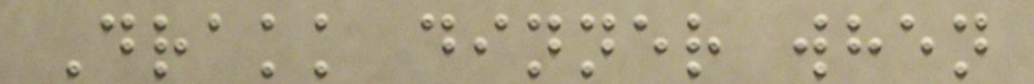Drakk dinner when
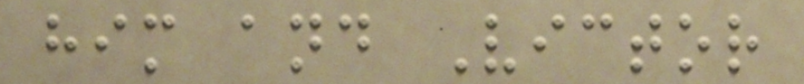him and Victor
